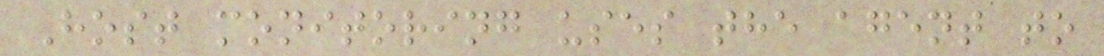Host monitoring uses the agent to
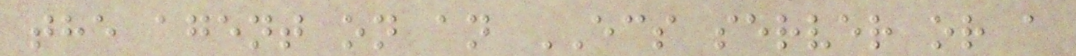the agent on an ECS server or a
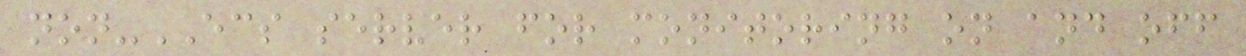non-ECS server for monitoring on and off
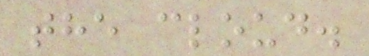the cloud.
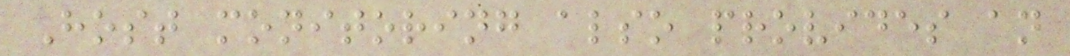Host monitoring also provides an
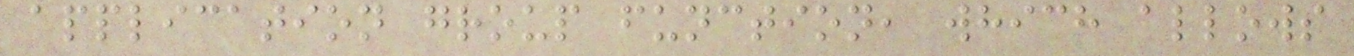application group function, which allows
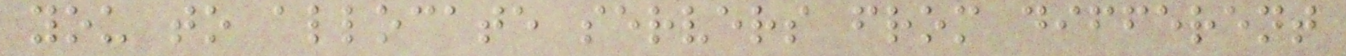you to allocate servers from different
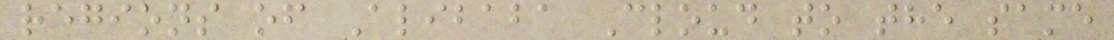regions of Alibaba Cloud to the same
